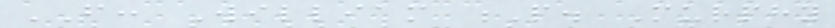FROM: William P. Murphy
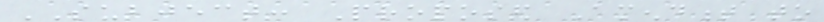SUBJECT: Proposed Amendment to
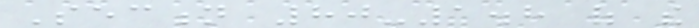Section 80-1.8 of the
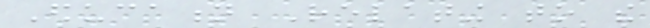Education Relating to the
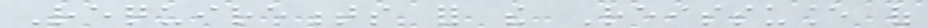Requirements for the Reissuance of
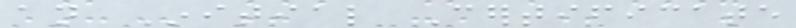an Initial Certificate
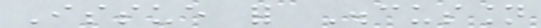Issue for Discussion
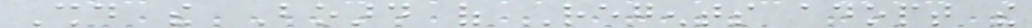Should the Board of Regents adopt the
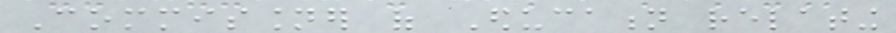Commissioner of Education relating
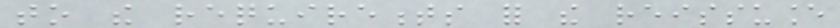to the requirements for the reissuance
